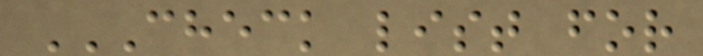CHECK LIST FOR
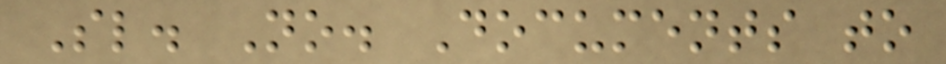Sl. No. Documents to
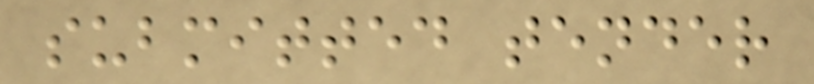submitted tender
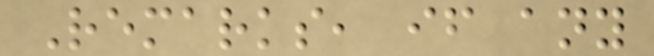Remarks, if any
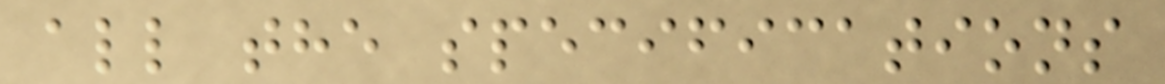all the specifications
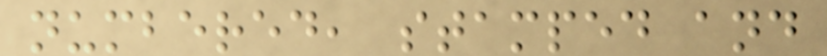numbered, stamped and
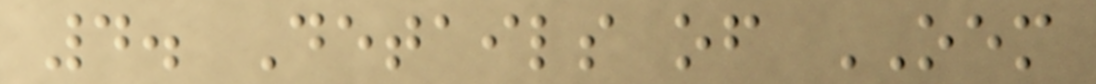4. Details of OEM
